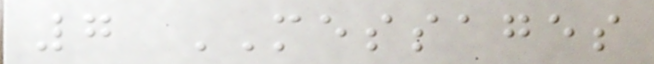7 MESSAGES
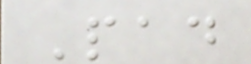Pad
